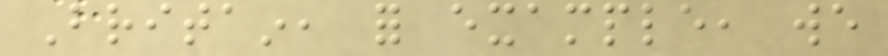Britain, for example, we
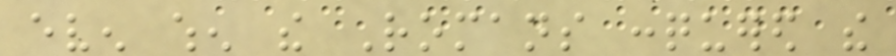even when the Romans conquered the
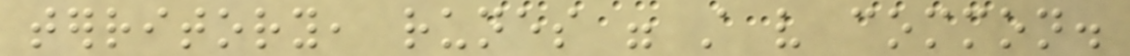territory, runes were still very common.
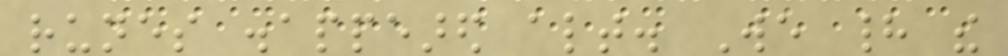runes disappeared altogether. We had the
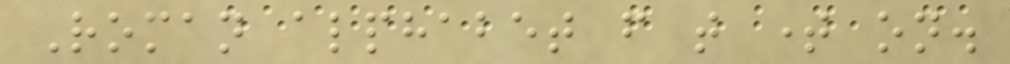Roman alphabet from that time on.
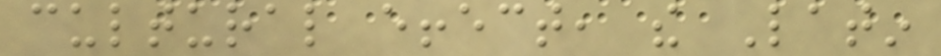cultural effect, the Latin
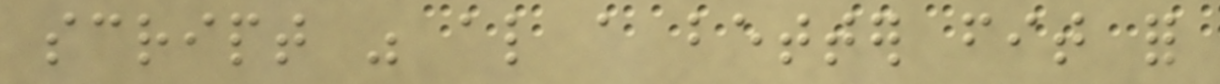script was also a better fit for
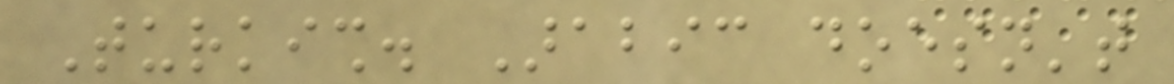Turkish. Arabic doesn't
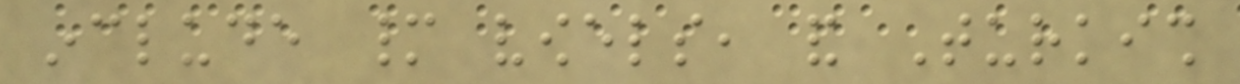include many vowels, and Turkish
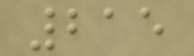215
